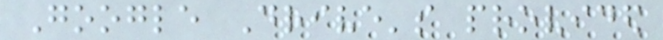Google Drive's provided
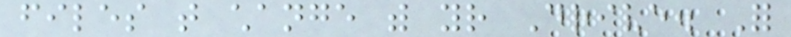files that change with your Drive. For
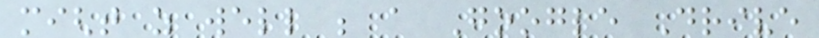might as well be a Google Drive
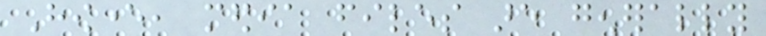However, media files are generally
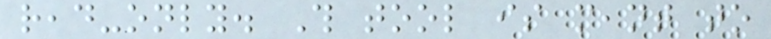read-only. This tool is meant to
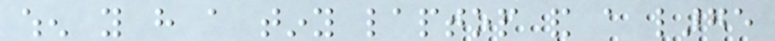when you have a tiny laptop and a large
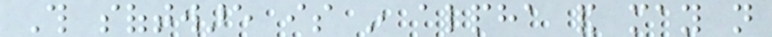This software is in alpha and may not
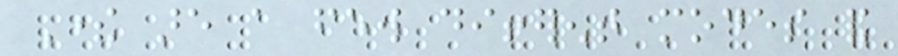There are a few different modes and
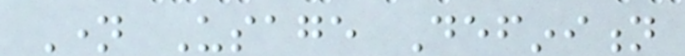Name Usage Definition
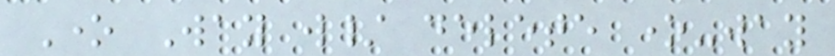One Way w/ delete one-way
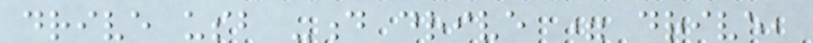drive usb -d drive = drive,
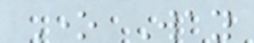One Way
